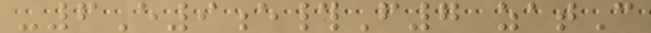-6E9e#F7 zatC
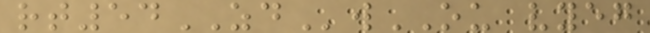rt54ZDwOU vyeg
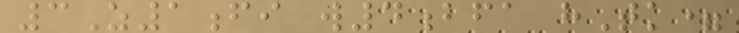3Z1fi w4bfa hTk=
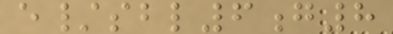e/sbl6g8
